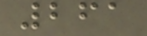261
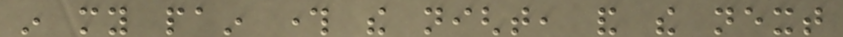in my pain through the night, and the next
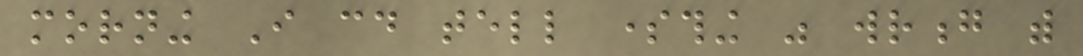morning I could tell something was wrong with
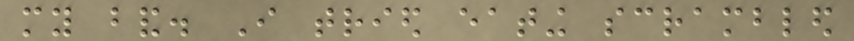my band. I tried eating scrambled
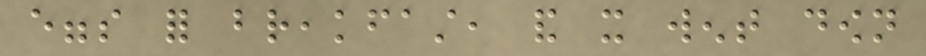eggs for breakfast, and it went down
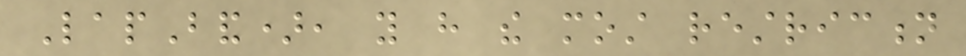LapBand), you have the most restriction
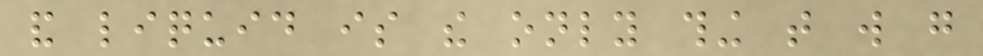and liquid is the only thing that will go
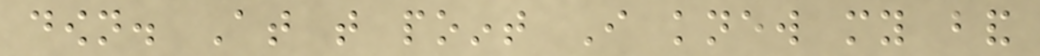down. At that point I knew my band
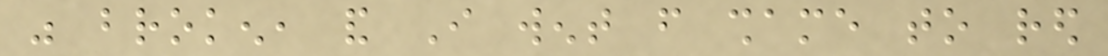was broken, and I went from shame to red
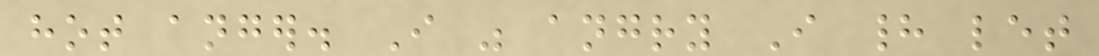hot anger. I was angry I had let
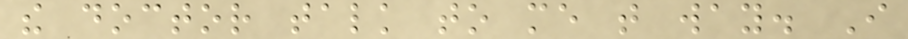the doctor talk to me that way. I
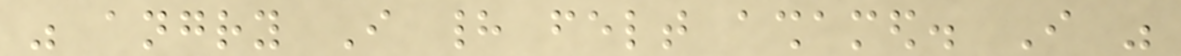was angry I had felt ashamed. I was
